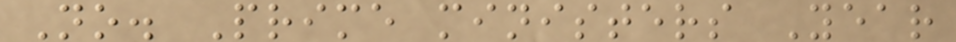No. Prime ministers Year
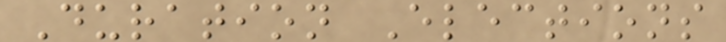Duration Elections
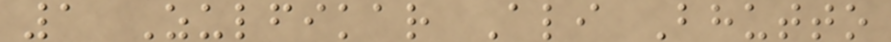1 Zulfikar Ali Bhutto
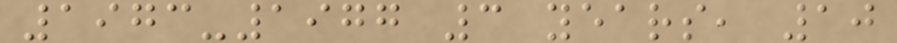1973-1977 3 years, 10
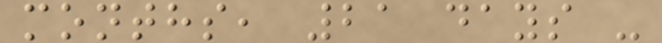months, 21 days -
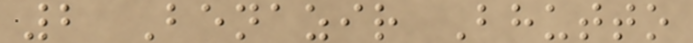2 Benazir Bhutto
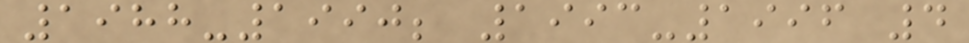1988-1990; 1993-1996 4
